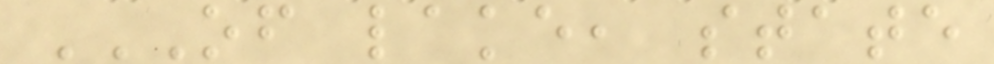OF LAKE, STATE
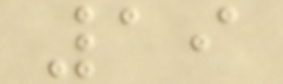19
